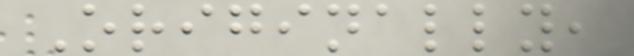Originally,
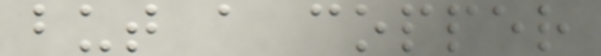but a copper
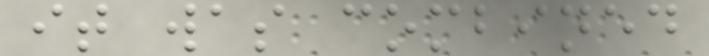it was combined
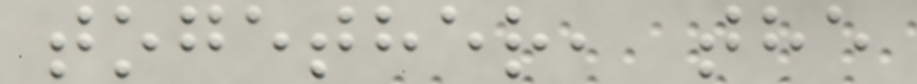together, the
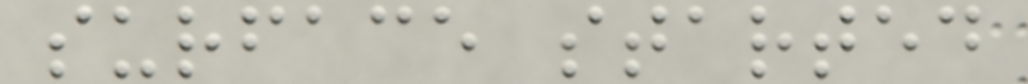surface started
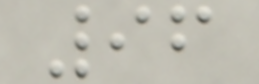96
